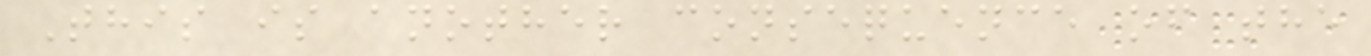This is another consequence of the
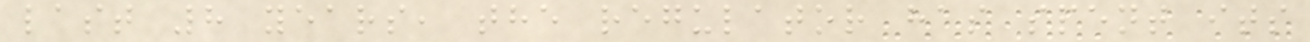last 8 years, the regulator has spent its
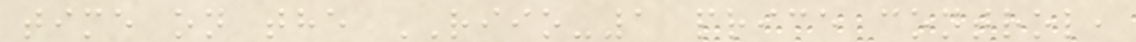time on the RIIO-1 price control,
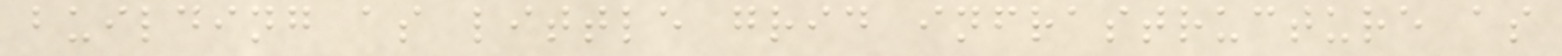building as little grid infrastructure as
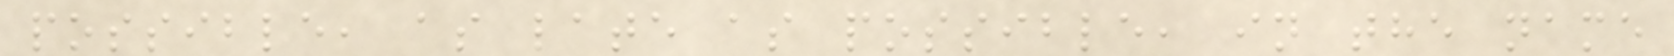possible, as late as possible, in the name
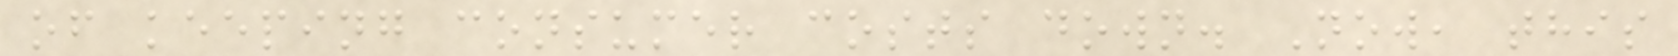of keeping consumer costs down. Now, this
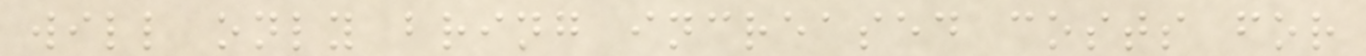will only bring increased costs for
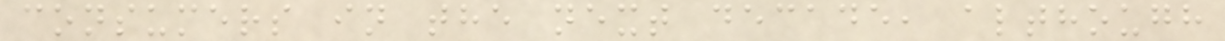consumers in the next decade, although
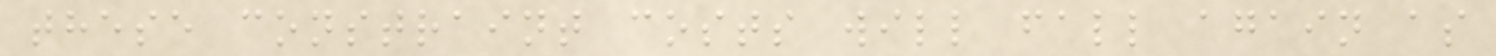these constraint costs will fall again as
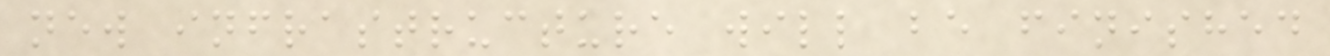new infrastructure will be finished
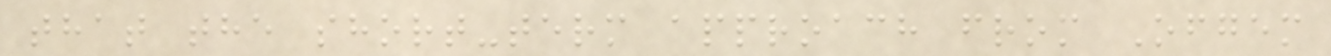that the short-term approach from Ofgem
